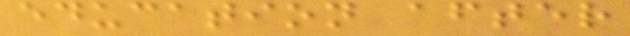education after
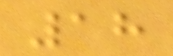18
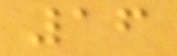16
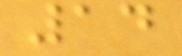14
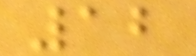12
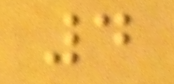4
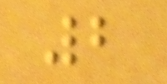2
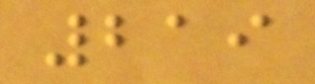219
